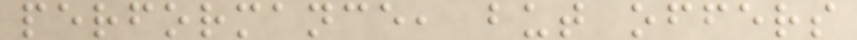performance, but offers
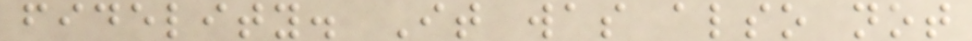fidelity. It was also not
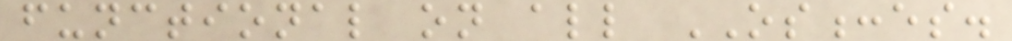functional on all OS:es.
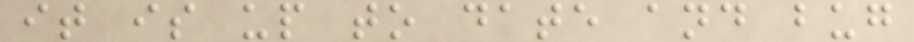it is up to date and bug
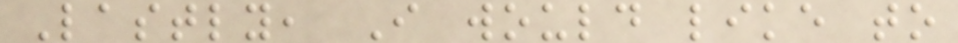Lastly, I would like to
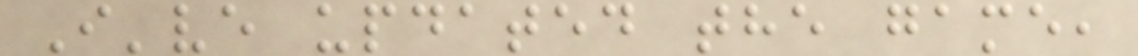I've updated the game,
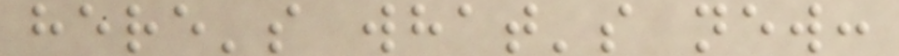here's what's new:
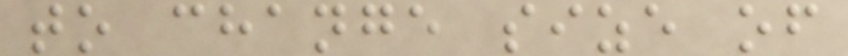to change size of
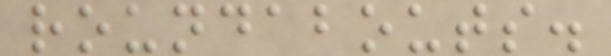roundabouts.
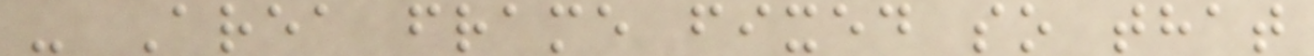- Area frame fixed so that
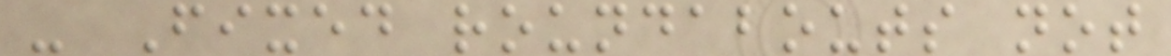- Fixed roundabouts not
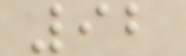92
